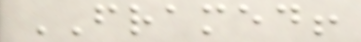FRAMED!
